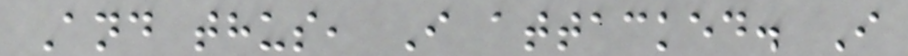And thus, I attacked. I
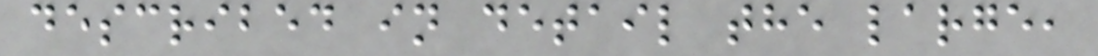described in detail the large,
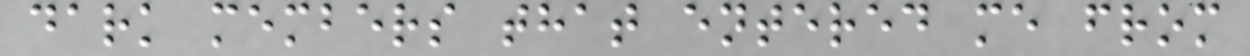dark members that entered me from
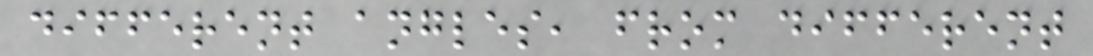different angles, from different
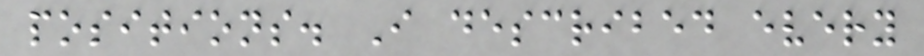positions. I described every
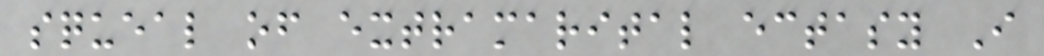squeal of extramarital ectasy I
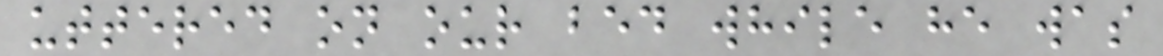uttered on our bed while he was
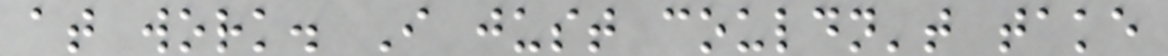at work. I just couldn't take
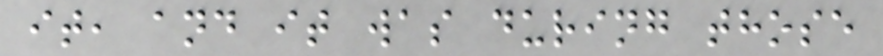it, and it was during those
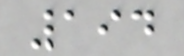194
